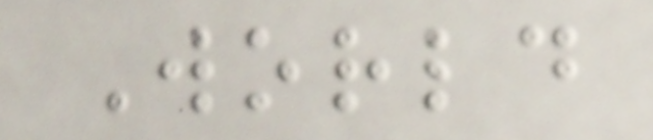World
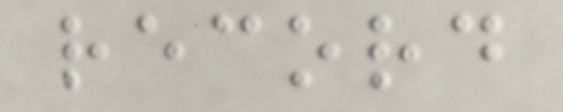record
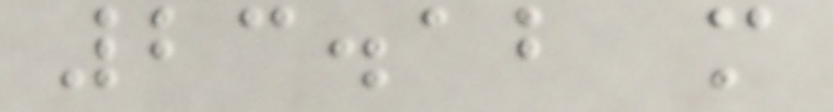23.12 m
